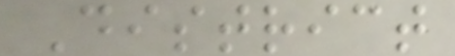District
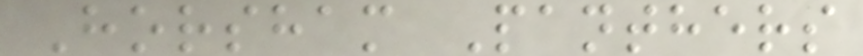Horsham Panthers
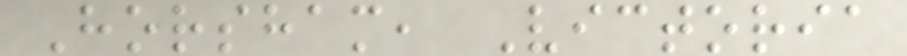Horsham, Victoria
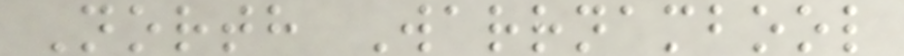North Warrnambool
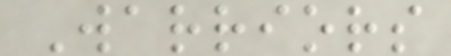Warriors
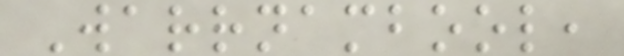Warrnambool,
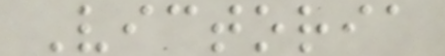Victoria
